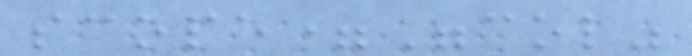scope="col"
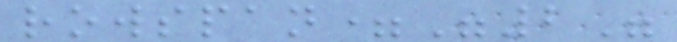rowspan="2"
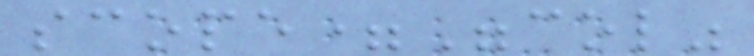scope="col"
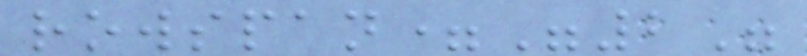rowspan="2"
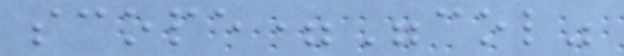scope="col"
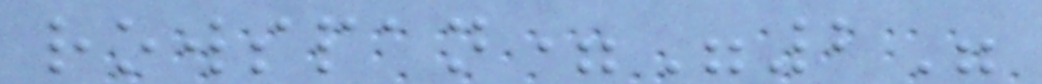rowspan="2"
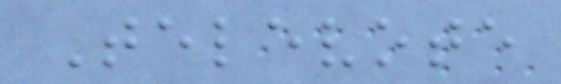Televote
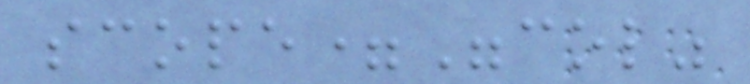scope="col"
